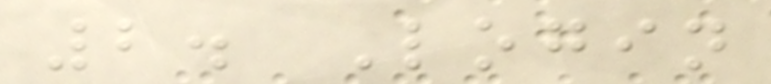2. Login
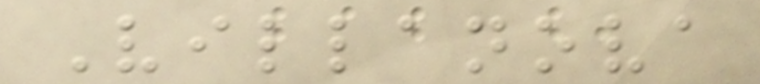Villanova
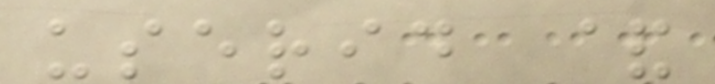userid &
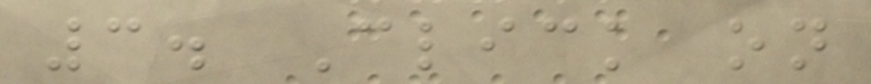3. Click on
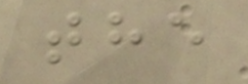the
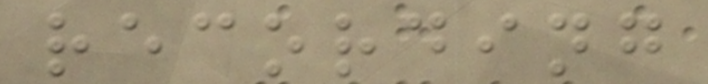recording
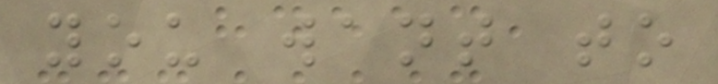you want to
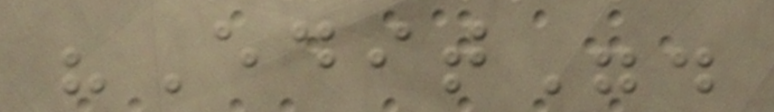"Edit".
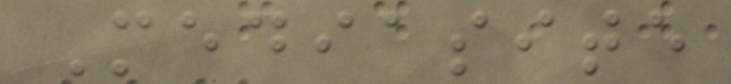Mediasite
